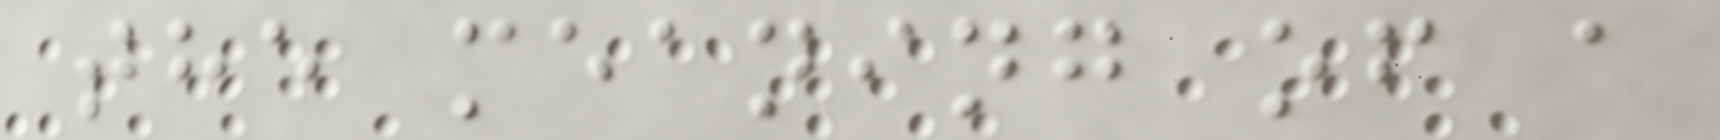the meaning of a
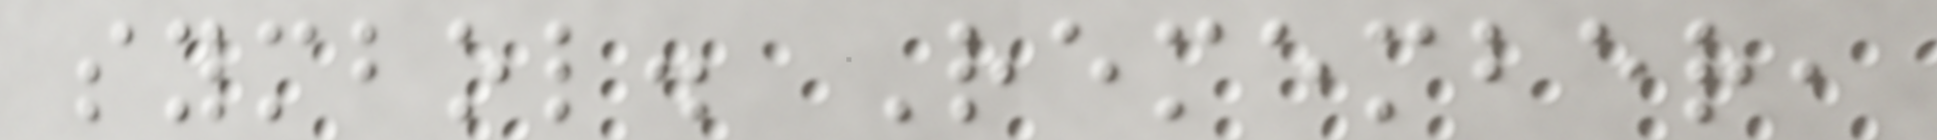symbol. Remember,
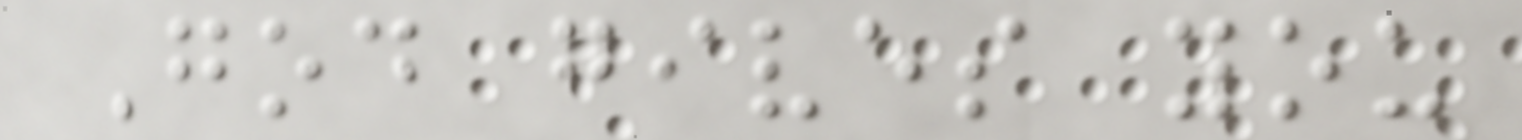God gives you
